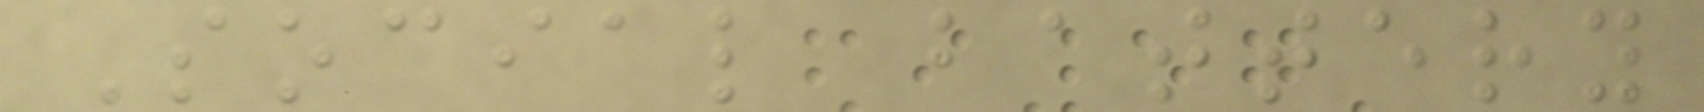Social battery
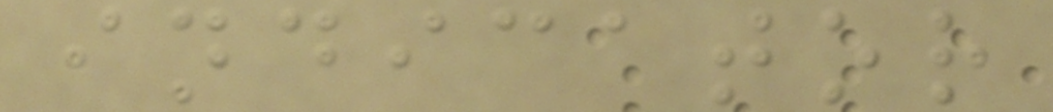indicator
